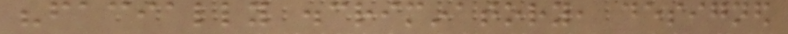"facially discriminatory, designed
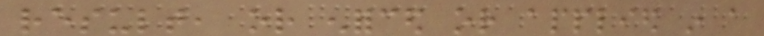result, or enforced or applied in a
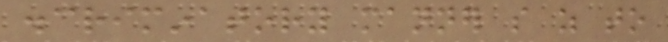discriminatory manner so as to
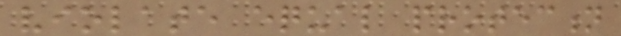violate equal protection
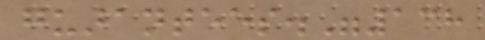guarantees."138
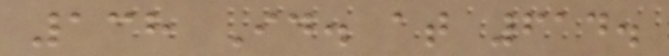138 Id. at 614.
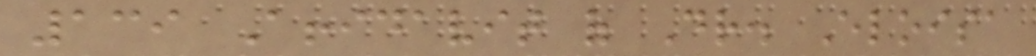139 Affidavit of Dr. Eloisa
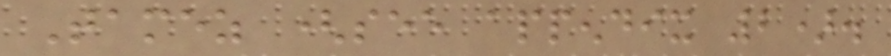Tamez (see appendix 2).
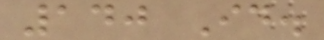140 Id.
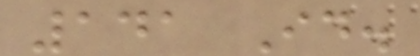141 Id.
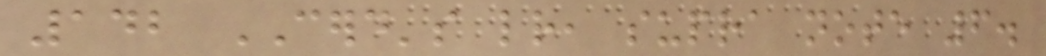142 CERD's letter, supra note 6.
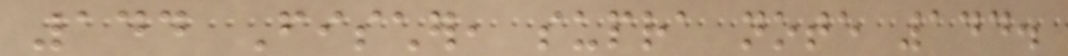144 Fischer, supra note 144.
